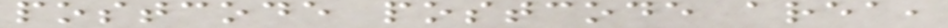postcode postcode area,
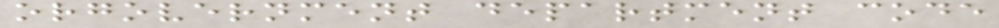orgovernment department code
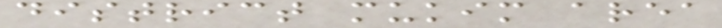district mukim area
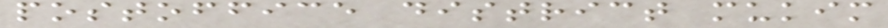postoffice district mukim
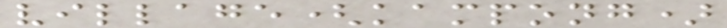village(kampong)
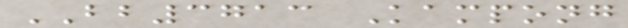BB3713 Kampong
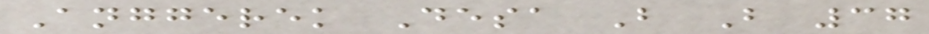Anggerek Desa B B 37
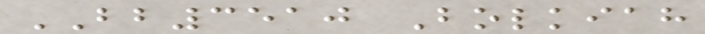BB3510 Bolkiah
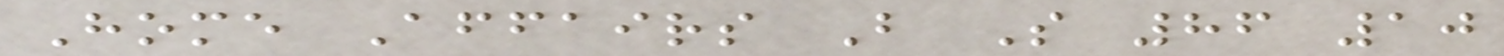Home Affairs B S 86 10
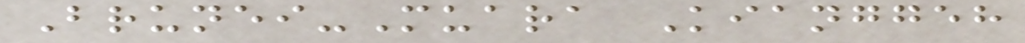Brunei-Muara Kianggeh
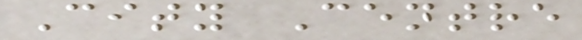City Centre
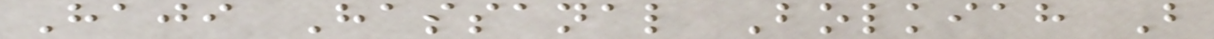Haji Hassanal Bolkiah B
